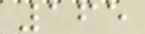165
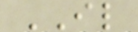IL
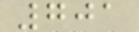701
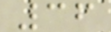36
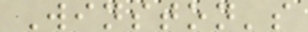Winston's
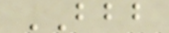BBB
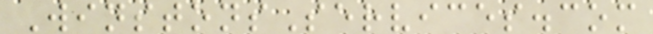WinstonsServices.com
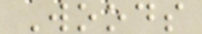Woods
